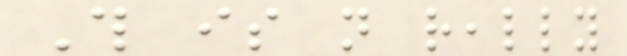This is not really
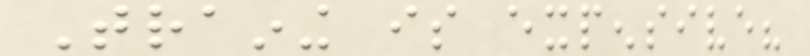Training is expensive?
